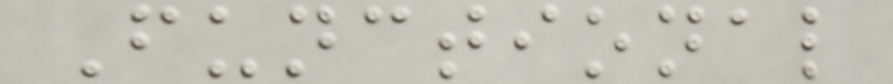Functional
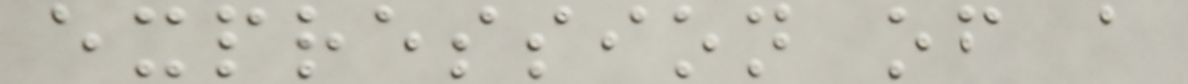expression of a
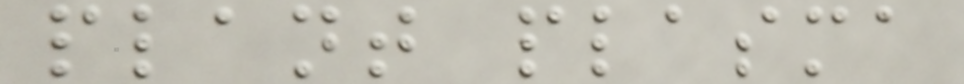plant plasma
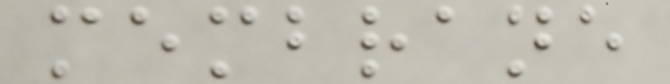membrane
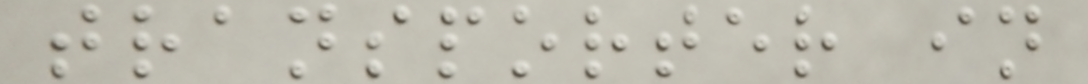transporter in
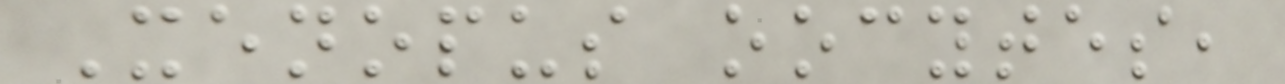Xenopus oocytes,
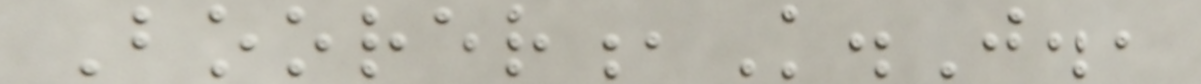Boorer,K.J.,
